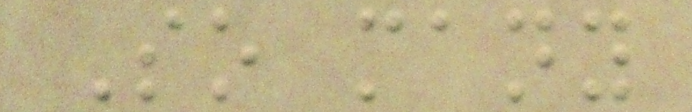So many
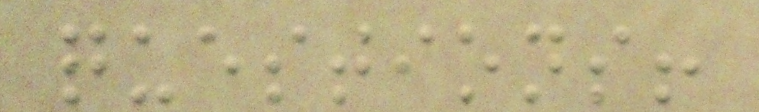questions!
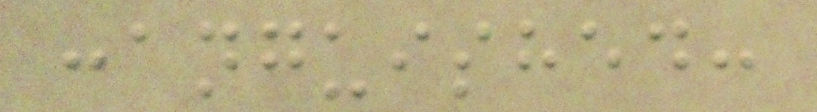:anguished:
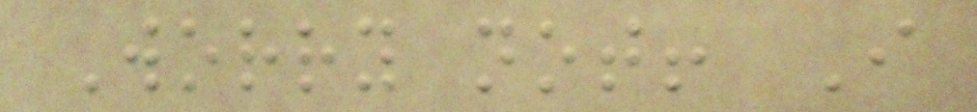Worry not! I
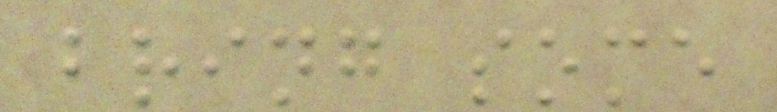bring some
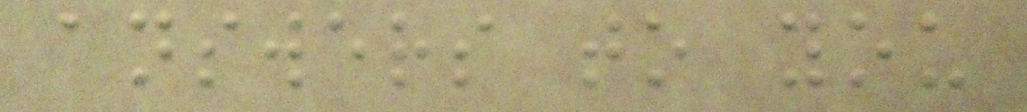answers to you
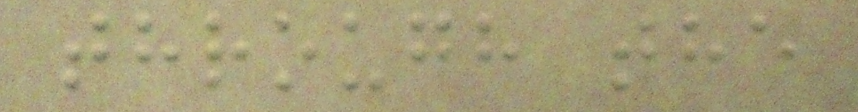through the
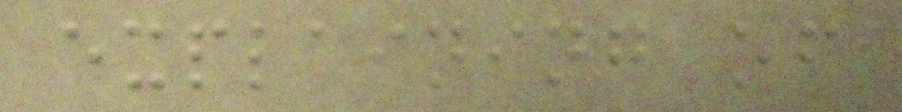explaining of
